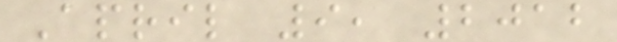April 9, 2012
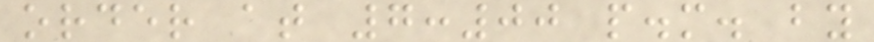order at 7:00 p.m. by
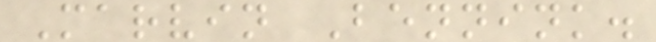Marvin Bennink.
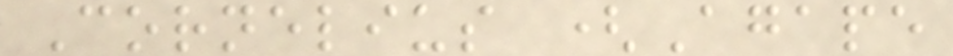Cornelius (Agape
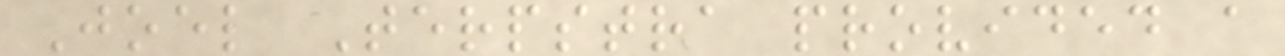Joel Terpstra provided a
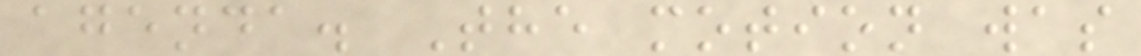agenda. The motion was
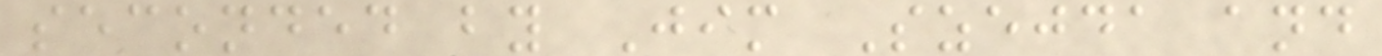seconded by Jim Szejda and
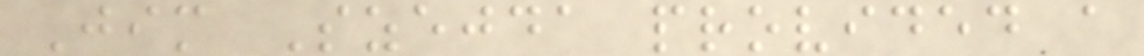Jim Szejda provided a
